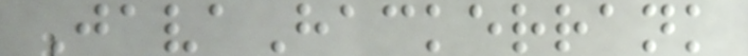JavaHackerrank
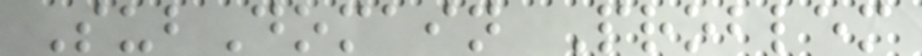SubDomain Problem
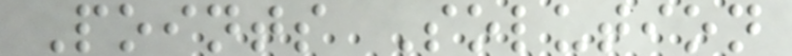Points Solution
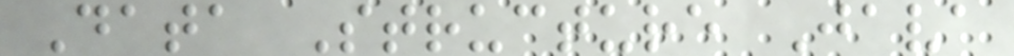Data Structure Java
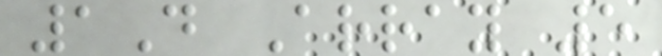1D Array 5
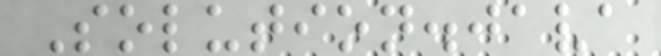Solution.java
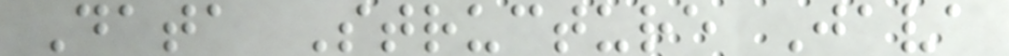Data Structure Java
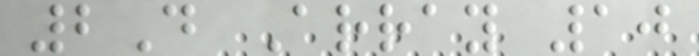2D Array 10
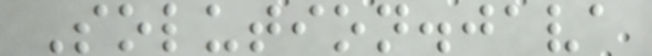Solution.java
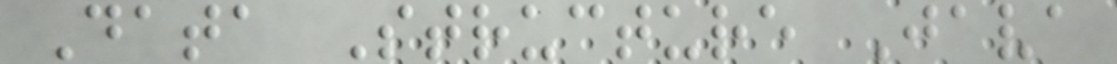Data Structure Java
